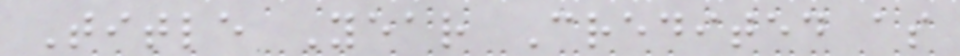Title Year Credited as
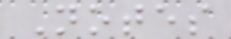Notes
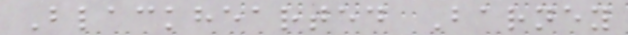Blackhearted Barney
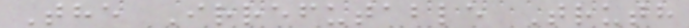The Irrefutable Truth
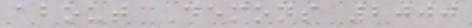about Demons 2000
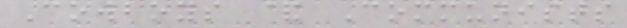Cowboys & Communists
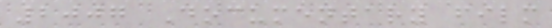2007 Documentary film
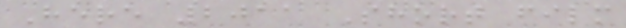Here 2011 Short film
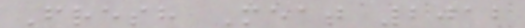Fresh Meat 2012
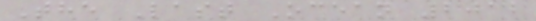The Last Ocean 2012
